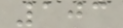103
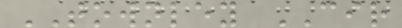TOWNLEY CIR
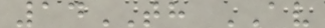14TH AV
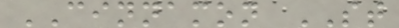CINNAMON ST
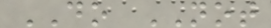DO NOT
